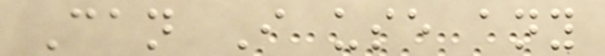Can I use any
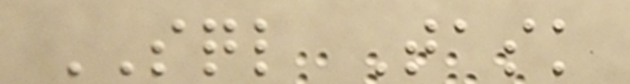SQL Task
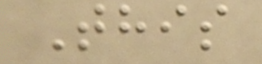This
